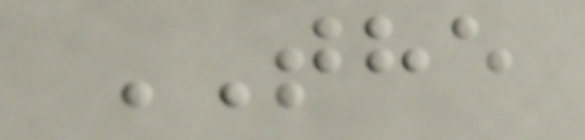THE
